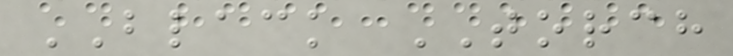BLACK TORCH
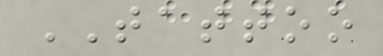TATTOO
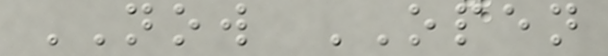NOW OPEN
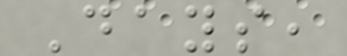Days,
